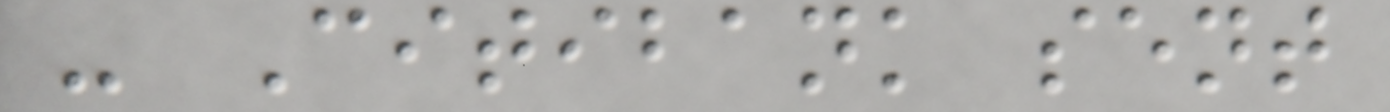- Citibank sent
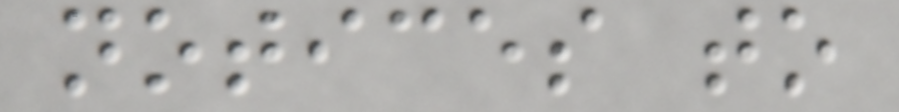notices to
